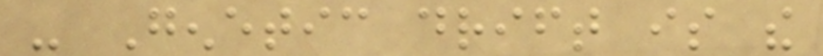- Genetic drift is the
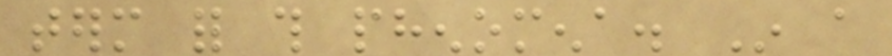term for this phenomena. In a
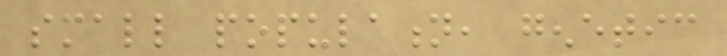small population, genetic
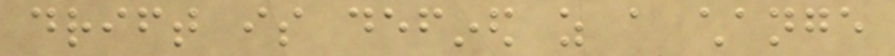drift is defined as a change
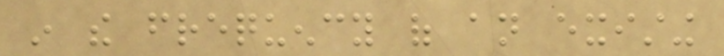in the frequency of an existing
